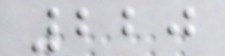220
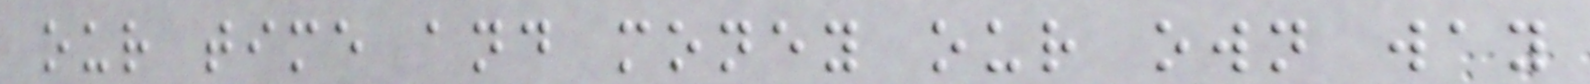our time and money our own way
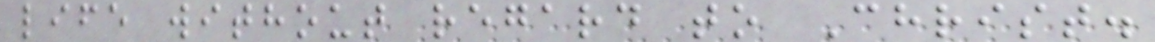life without regard to Christ.
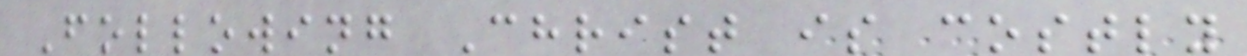Following Christ is costly
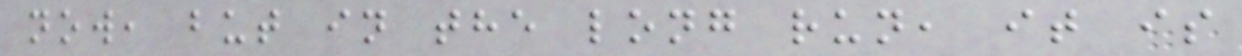now, but in the long run, it is
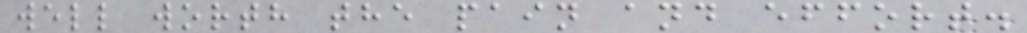well worth the pain and effort.
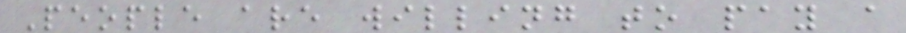People are willing to pay a
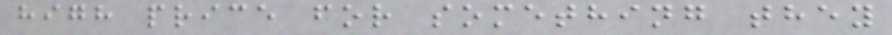high price for something they
